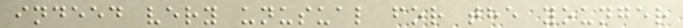indeed very unusual for the younger
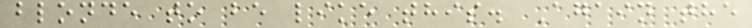blonde to be like this. Again the
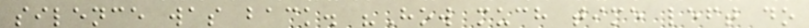silence was back. "How much time left do
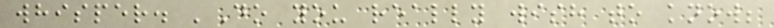whisper. 'Do you really wish to know;
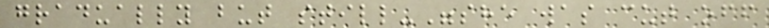gradually but still-"she was cut off
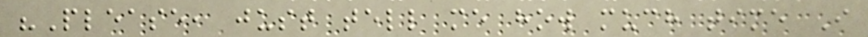"Please, just tell me how much time I
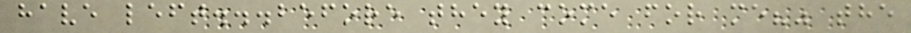have left...before they come for me?" the
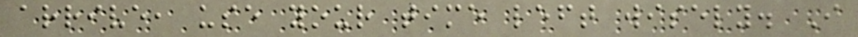arrive, use your time left wisely. I
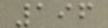196
